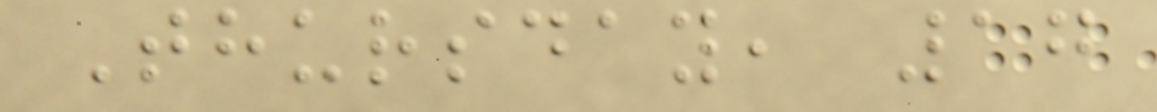Thursday, 17
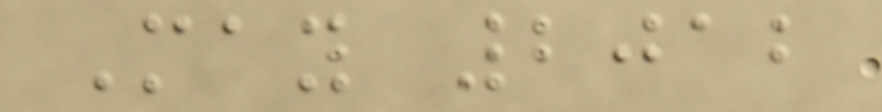May 2012
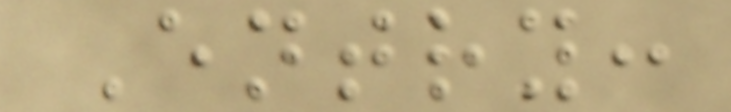Entry:
